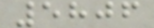5806
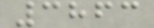3863
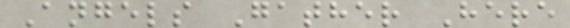Angels Gather Here
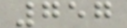757
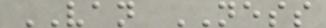VAN NESS
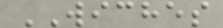WICHES
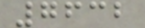7632
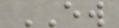EW
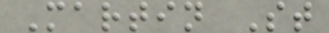Martin St
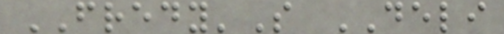FREDY'S DELI
